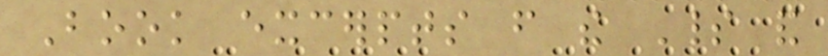Book excerpts from the Spirit and
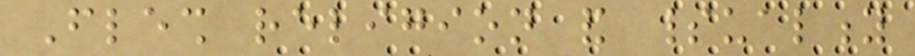Flesh religion and spirituality
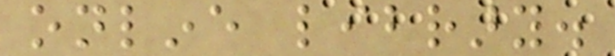online library.
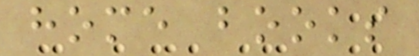home books
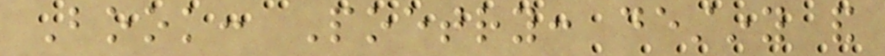Book: Poetry: destiny and
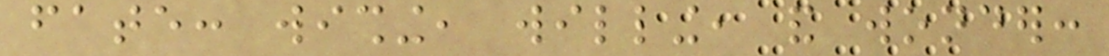fate: wishing, willing, and wonder:
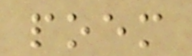poem
